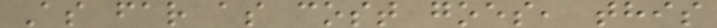As far as cost goes, this
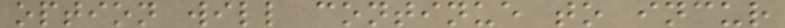option will continue to incur
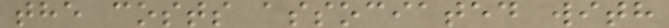the costs associated with
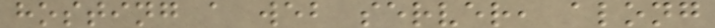hosting a web server, along
